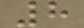8
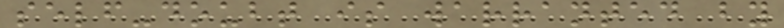self-doubt is warranted by
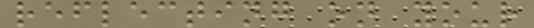reflecting on your
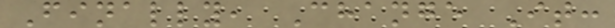Finally, Change It:
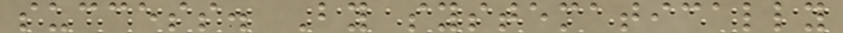success. By systematically
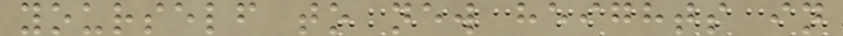yourself to new heights in
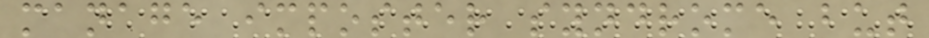manage imposter syndrome but
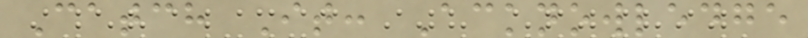Catch It: Acknowledge
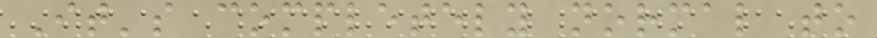It's completely normal to
